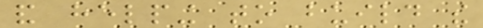and helping to build the
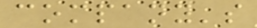company's
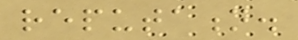reputation.
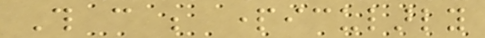This can be particularly
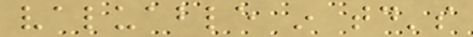valuable in today's
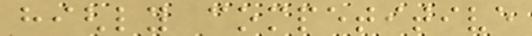highly competitive
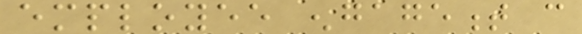employee engagement can
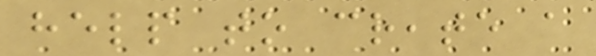help to create a
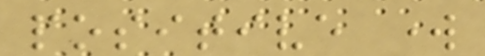positive work
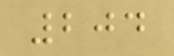204
